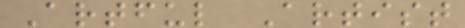Artful Artist
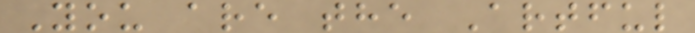You are the Artful
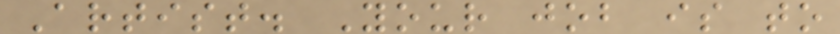Artist. Your job is to
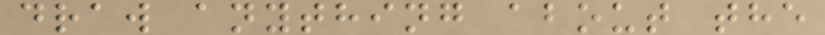draw anything about the
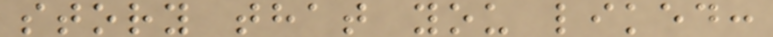story that you liked:
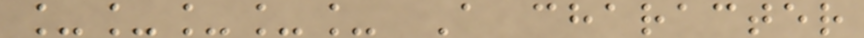_____ A character
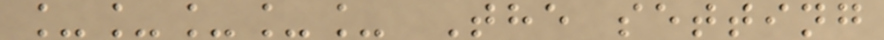_____ The setting
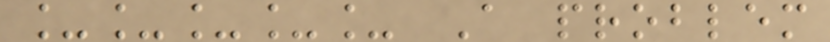_____ A problem
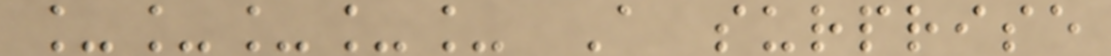_____ A surprise
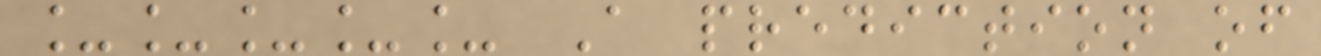_____ A prediction of
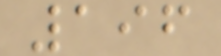196
